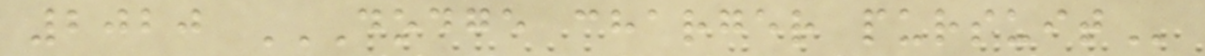2020 DODGE CHARGER PURSUIT
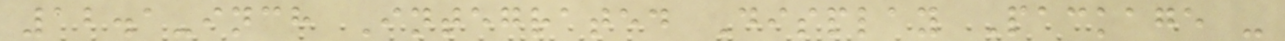12.1-inch Integrated Display Package -
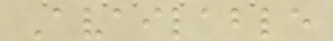Available
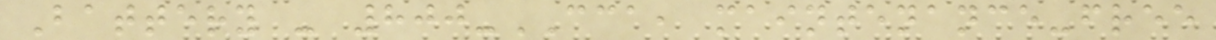Battery - 800-CCA, maintenance-free
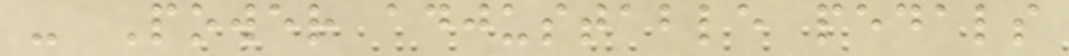- Power adjustable pedals
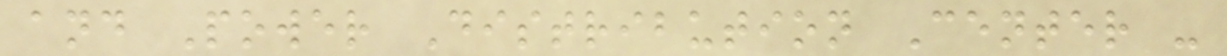and Power Distribution Center -
